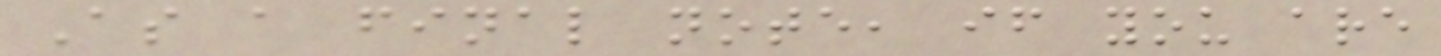As a final note, if you are
